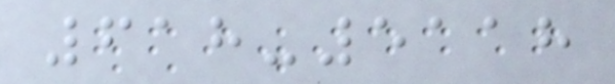618-5118
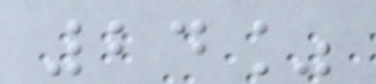24%
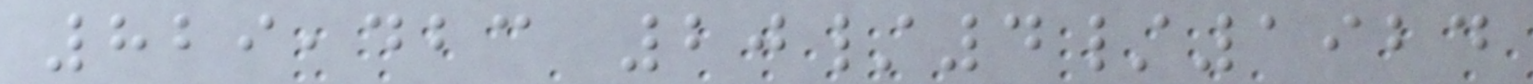829,423 20/4/1924
